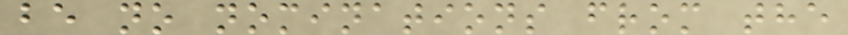be no nominations from the
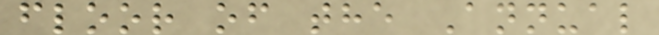floor of the Annual
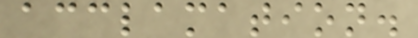acclamation.
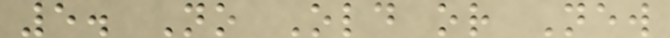5. No Old or New
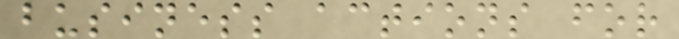business actions for
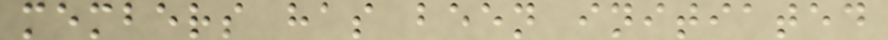members has been initiated
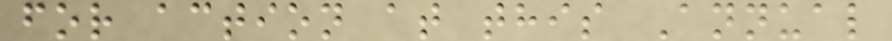for action at this Annual
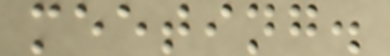meeting.
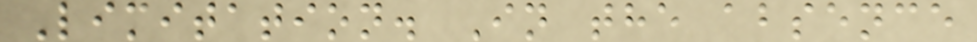Limitation. In the absence
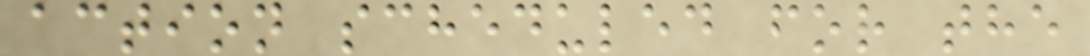action scheduled for the
